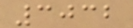3032
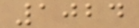1024
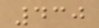430
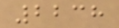2238
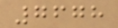7678
